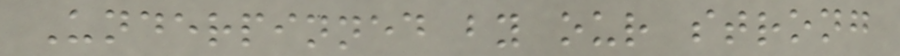Underpinned by our strong
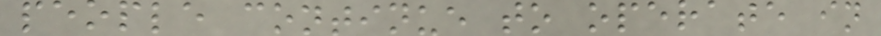people continue to operate in
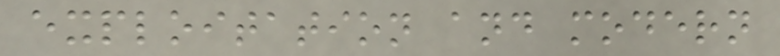exploitation and modern
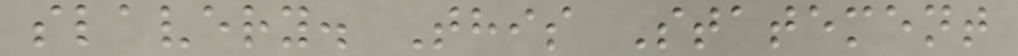slavery. This Statement
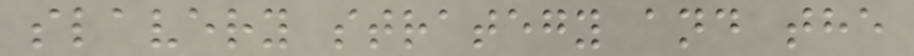slavery strategy and the
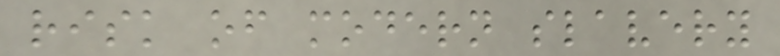risk of modern slavery
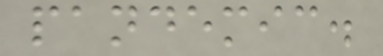pandemic.
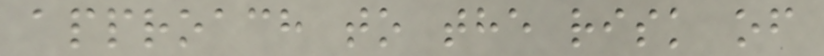approach to the risk of
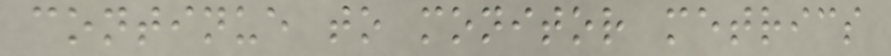continue to monitor metrics
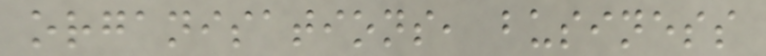organisations, business
